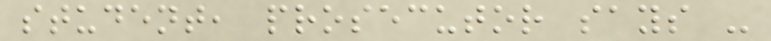student, prosecutor says -
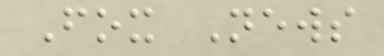Fox News
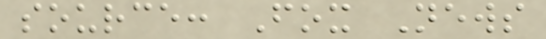source: Fox News
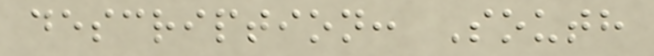description: South
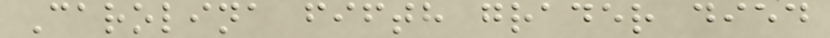Carolina fifth grader died
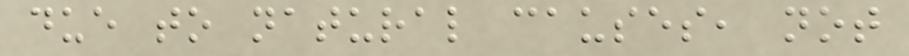due to natural causes, not
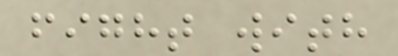fight with
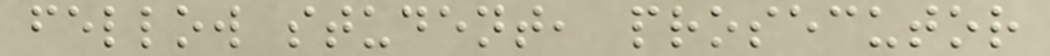fellow student, prosecutor
